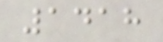1418
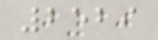2529
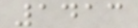1413
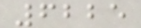6225
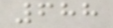688
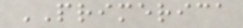PRIMERICA
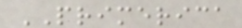PRIMERICA
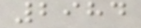2984
